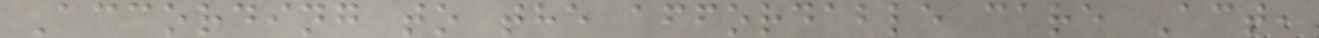According to the affordable care Act,
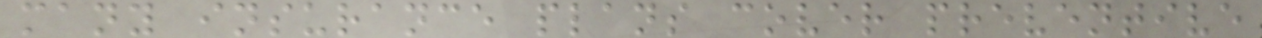many insurance plans cover preventive
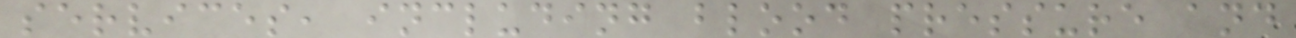services, including blood pressure and
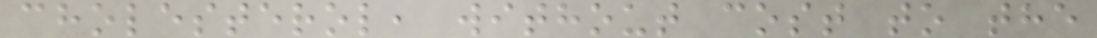cholesterol, without cost to the
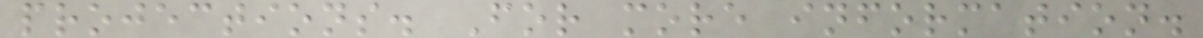projections. For more information.
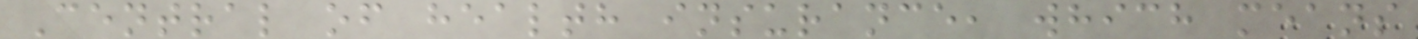Central of health insurance, which means
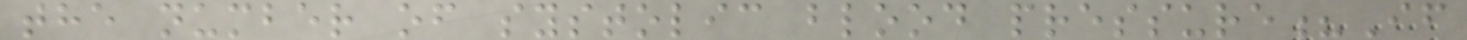the number of systolic blood pressure?If
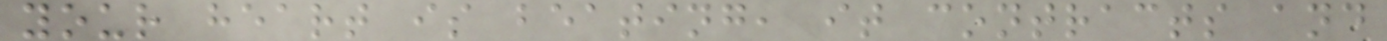your heart is beating, it contracts and
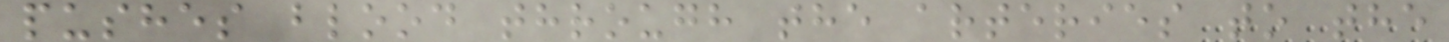pushes blood through the arteries to the
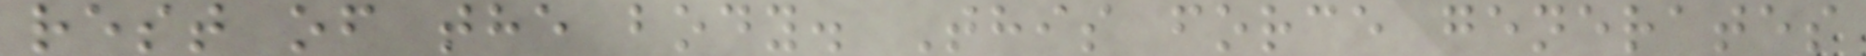rest of the body. This force generates
